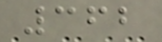362
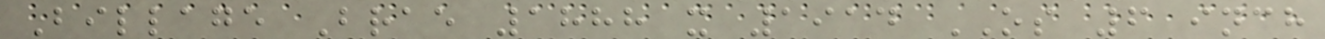Billage Brae 1888 x 1914 OS 6 inch
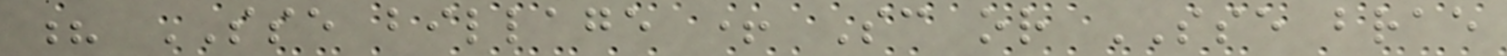? SSE billage + Sc or SSE brae
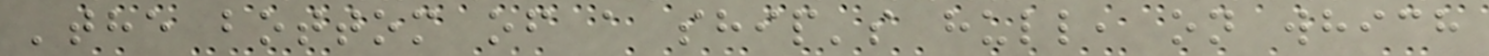'the bottom of a ship's hull, on which
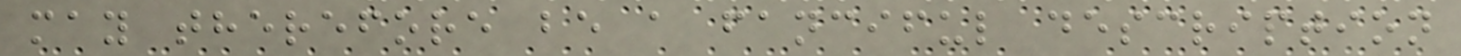may therefore be a fanciful description
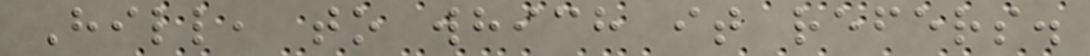Hill, to which it refers.
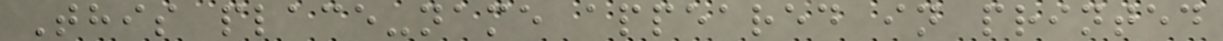This place-name appeared in printed
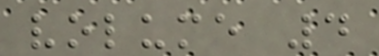volume 4
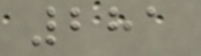281
